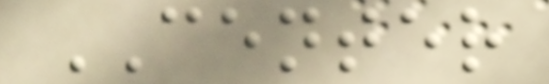CENTER
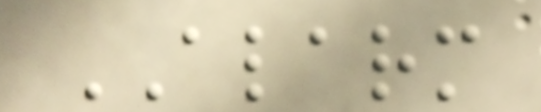ALARM
